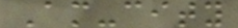Am-city
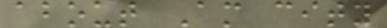about Am city
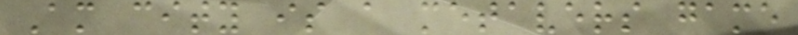Am city is a metavers game
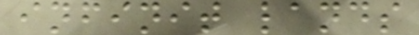infinit lands
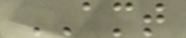AMT
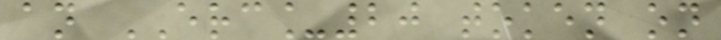an ERC_20 token on
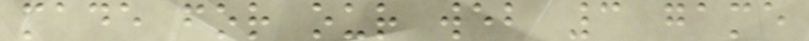made for our web 3 game
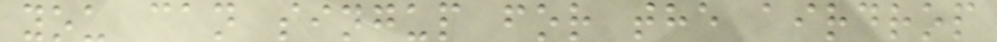you can singup for the airdrop
